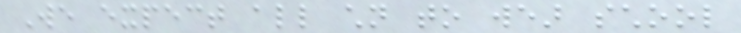We expect all children to wear school
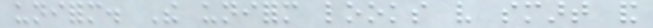uniform. The uniform looks very smart and
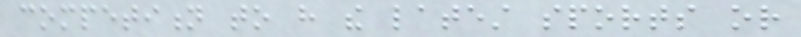competition to have the latest sports or
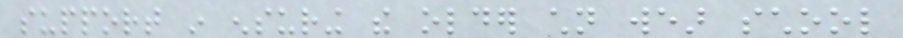support in ensuring the older children wear school
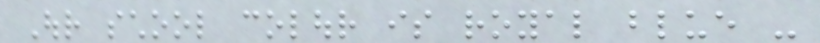Our school colour is royal blue -
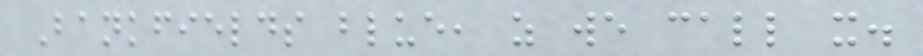Bankfields blue, as we call it.
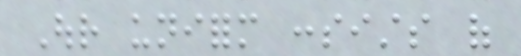Our uniform consists of
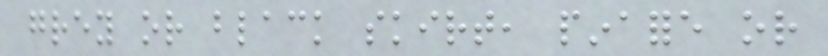grey or black skirt, pinafore or
